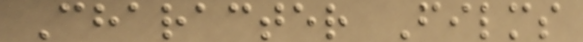Character Films
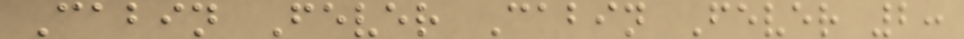Cabin Fever Cabin Fever 2:
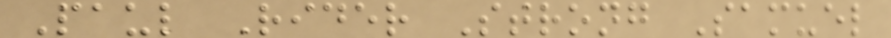Paul Rider Strong Samuel
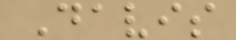Davis
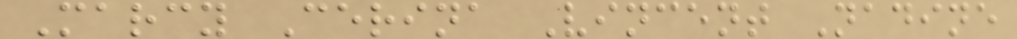Marcy Cerina Vincent Nadine
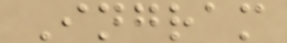Ingram
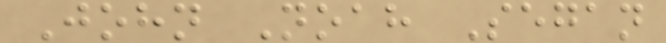John Noah Segan
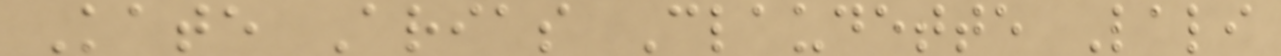Kate Arias Claudette Lali
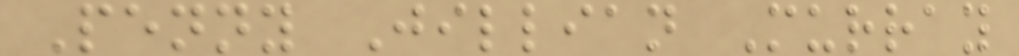Penny Jillian Murray
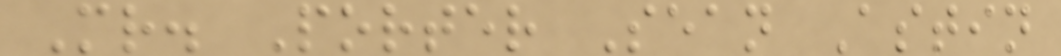Mr. Porter Sean Astin
